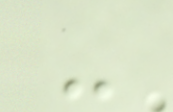-
